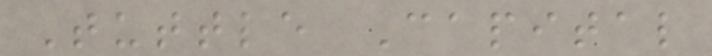Tuttle Capital
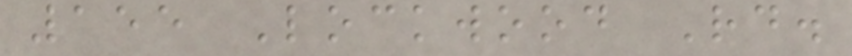155 Lockwood Rd.
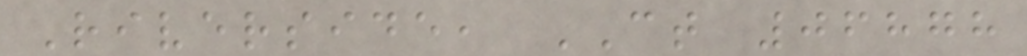Riverside, CT 06878
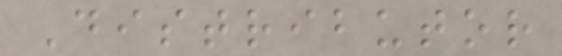Distributor
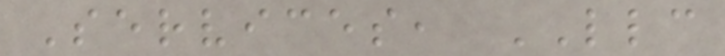Services, LLC
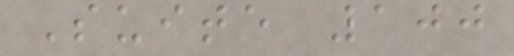Suite 100
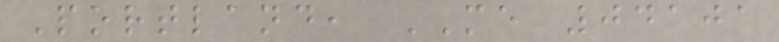Portland, ME 04101
